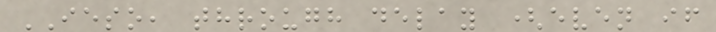IESO, through delay (even if
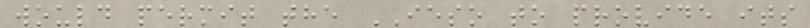would permit the IESO to provide its
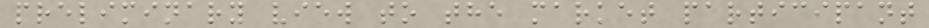preliminary view to the market participant
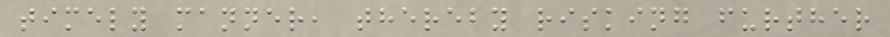timely manner, thereby risking further
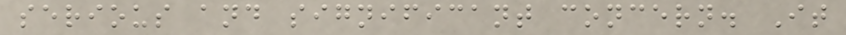serious and significant concern. It
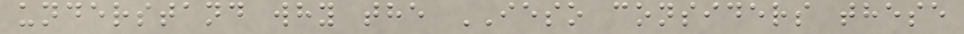understand why the IESO considers these
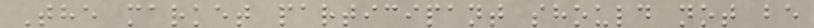The market participant should not be
